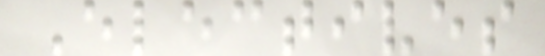Electives
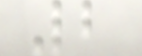2
